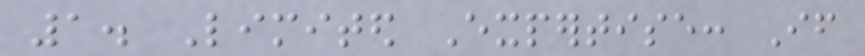1. Limited Expertise: If
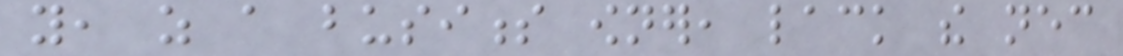you, as a business owner, lack the necessary
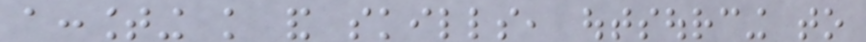accounting knowledge and skills, outsourcing to
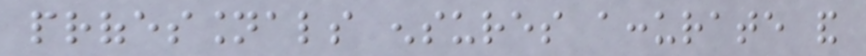professionals ensures accurate and
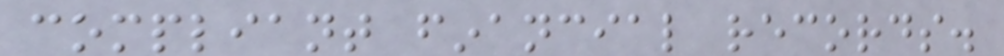compliant financial records.
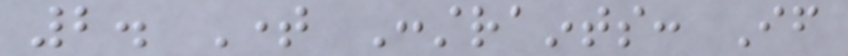2. Time Constraints: If
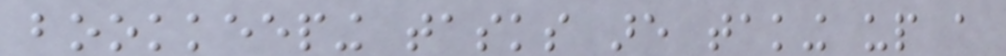bookkeeping tasks are taking up a
